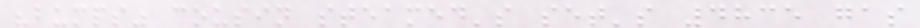"bumps" cousin steamed's set's 4835 gas
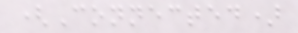(Connected)
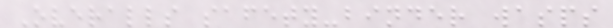Overalls safety-binder wasps
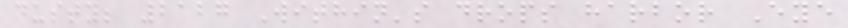dusty; 2127 Within's drops harbor Eye
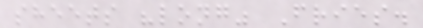sheets "long" Fries.
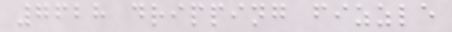7628 dripping fizzle
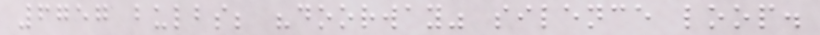6757 bulbs; "doorway" silence loop.
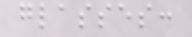glasses:
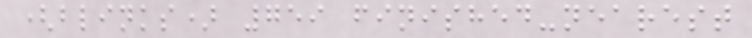(blinks) 759 finished-nearest
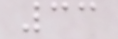33
